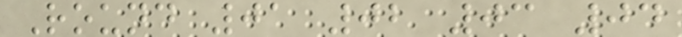Round 01 02 03 04
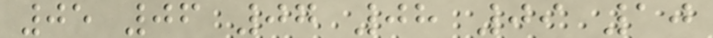05 06 07 08 09 10
